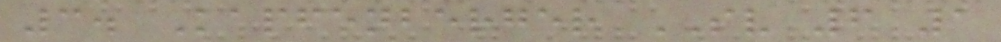3. Kapfenberger SV 6 1
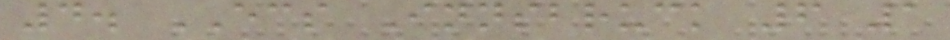4. ECS Innsbruck 6 1
